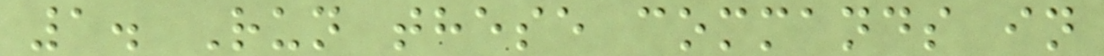1. Run these commands in
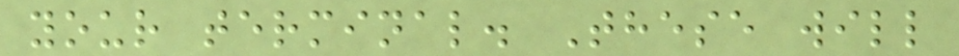your terminal. These will
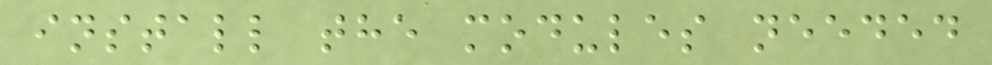install the modules needed
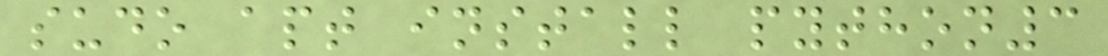sudo apt install python3
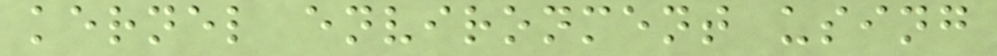kernel environment using
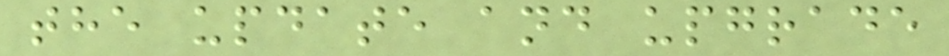the update and upgrade
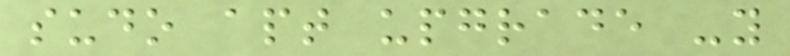sudo apt upgrade -y
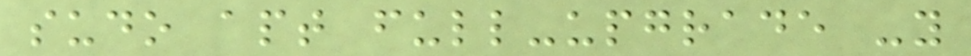sudo apt full-upgrade -y
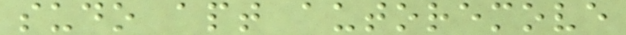sudo apt autoremove
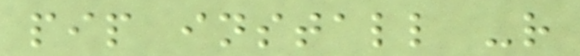pip install -r
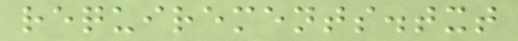requirements.txt
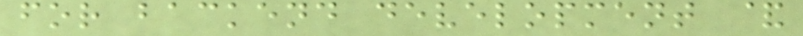for backend development &
